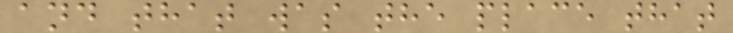and that was the place that
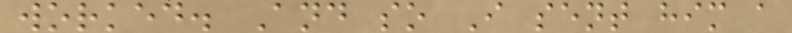worked. And so I sent him a
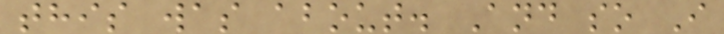this was about. And so I
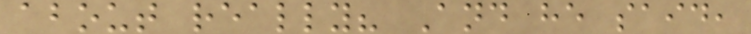about really? And he said,
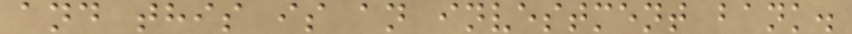and this is an investment bank.
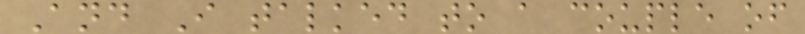And I talked to a couple of
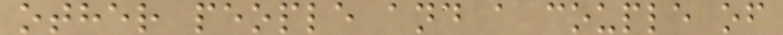other people and a couple of
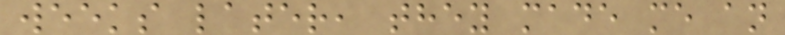weeks later, they made me an
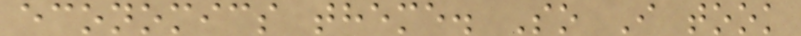economics theme. So I took
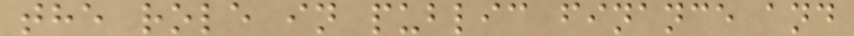the role in public finance and
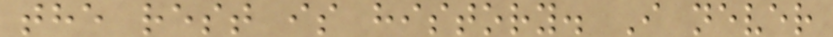the rest is history. I never
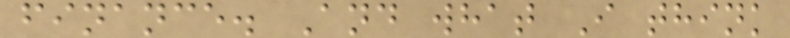finance. And what I think
